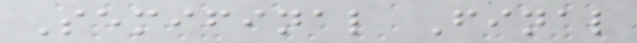Semifinal Final
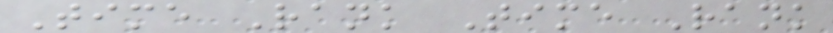Time Rank Time Rank
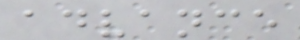advance
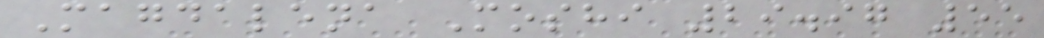Magdalena Moshi 29.97 55
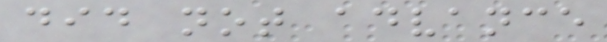did not advance
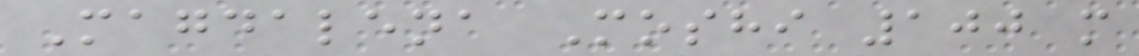Magdalena Moshi 100 m
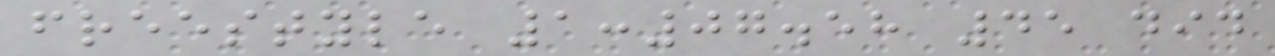freestyle 1:07.58 45 did
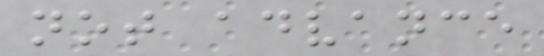not advance
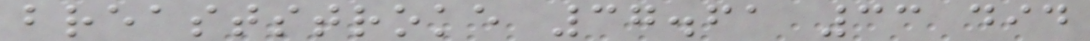breaststroke 37.61 33 did
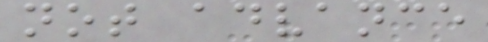not advance
